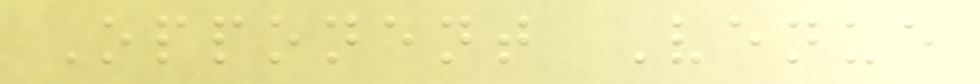Opponent Venue
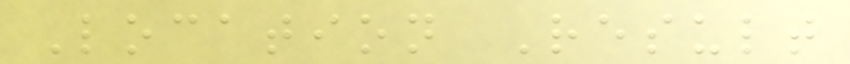Location Result
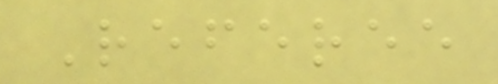Referee
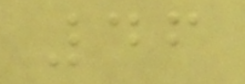46
